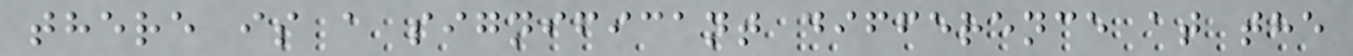there is a significant difference at the
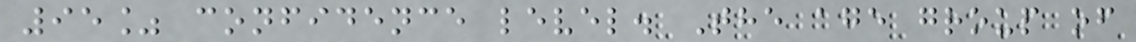95% confidence level. The age group of
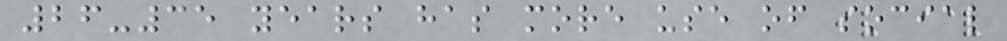26-35 years has more use of social
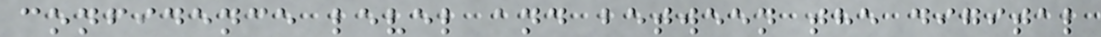confidence level and between the digital
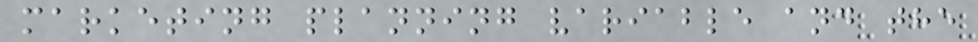marketing planning variable and the
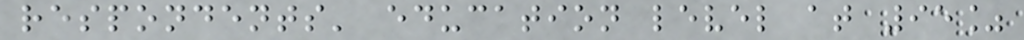respondents' education level at 95%
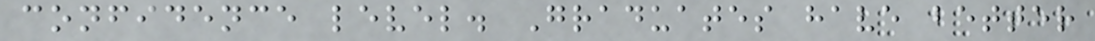confidence level. Graduates have better
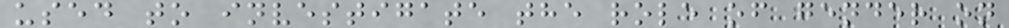used to investigate the role of gender on
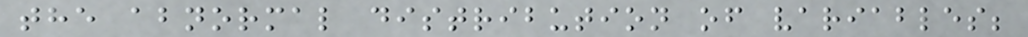the abnormal distribution of variables;
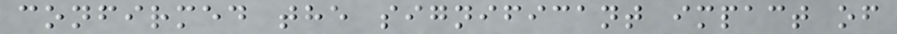confirmed the significant impact of
